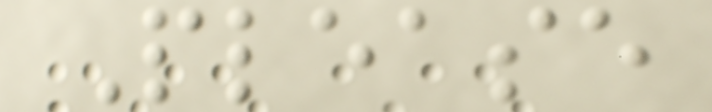Please
